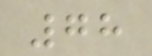78
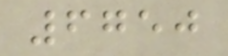6750
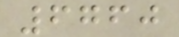6760
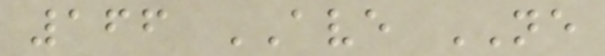166 AVE NE
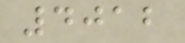4012
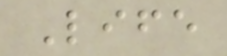Life
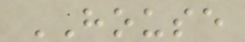HOUSE
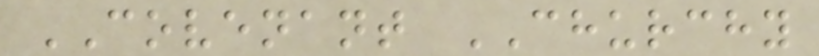COVENANT CHURCHY
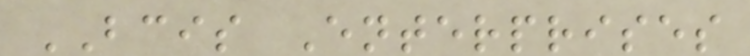BCIS Enterprises
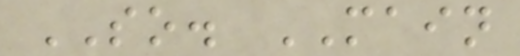SO. MAIN
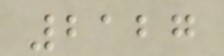2127
